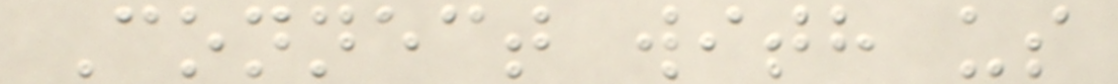Connect with us
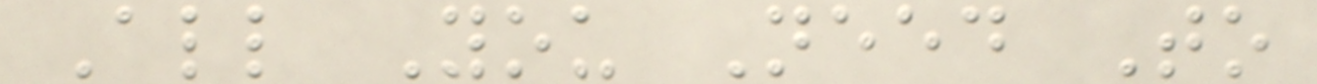All You Need To
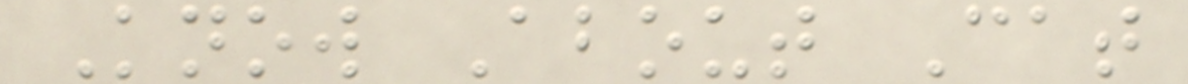Know About Cat
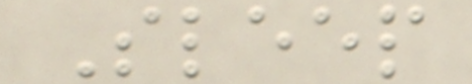Sleep
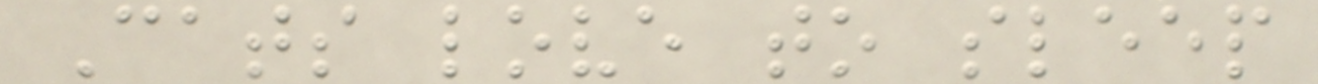Cats love to sleep
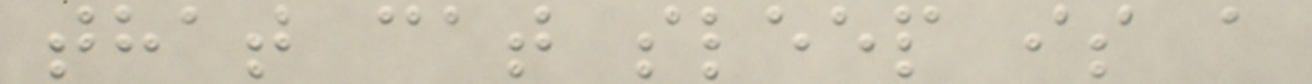that cat sleep is a
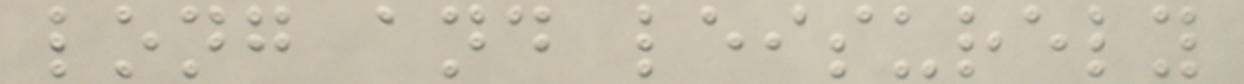long and leisurely
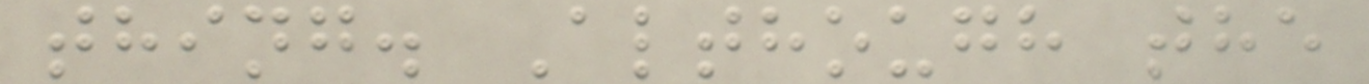thing. Although the
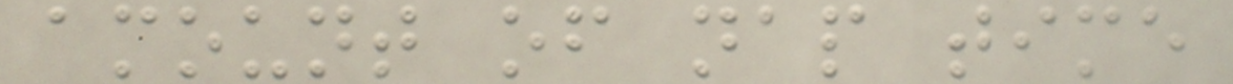amount of nap time
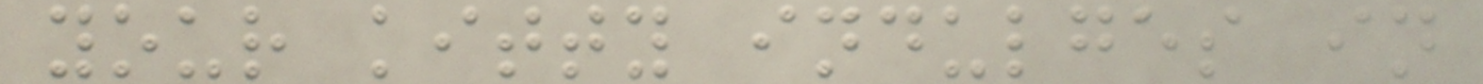your kitty indulges in
